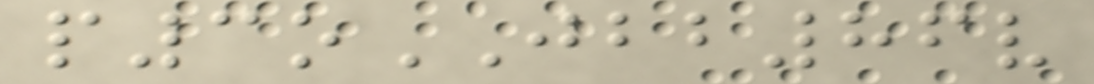p3oJBB86v
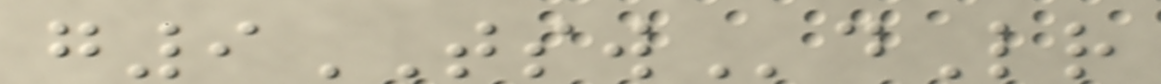g9TSWdLr
